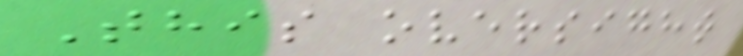This oversight
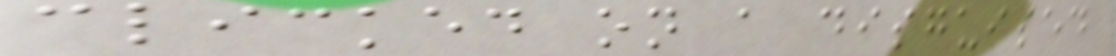clicked on a disguised
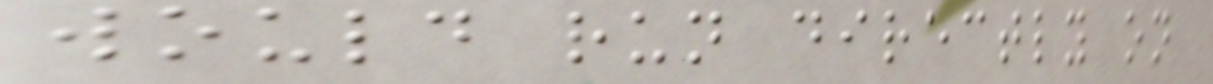would run directly on
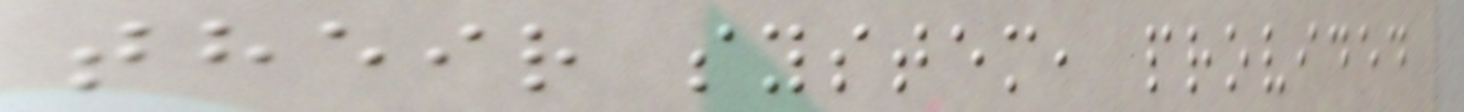their system, provided
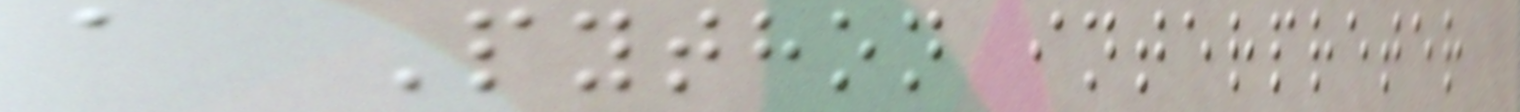a Python interpreter
